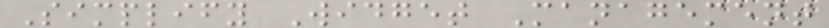Simplify Widget Management
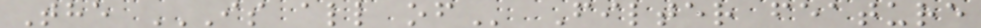The IS ALL OF Filter feature
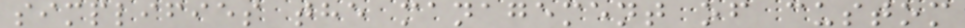simplifies the management of custom
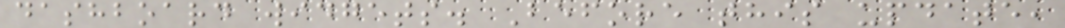dashboard widgets. Before this update,
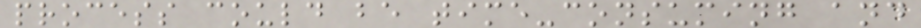process could be time-consuming and
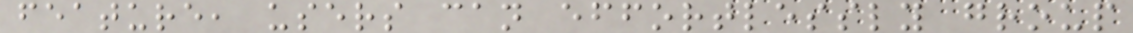feature, users can effortlessly group
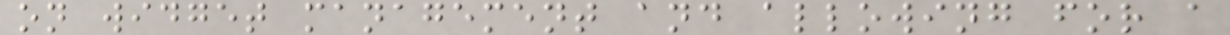on widget management and allowing for a
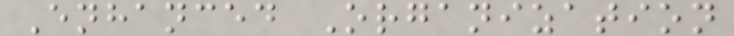Enhanced Organization
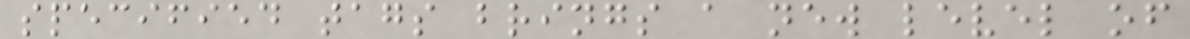specified tags brings a new level of
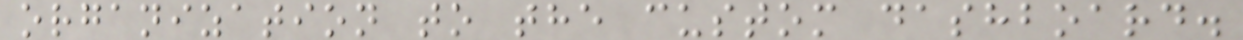organization to the custom dashboard.
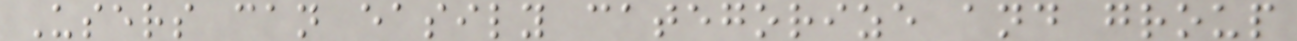Users can easily categorize and group
